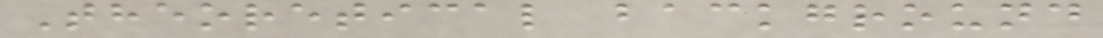Theoretical background
